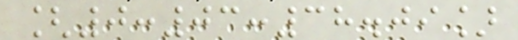[0:03:38.09]
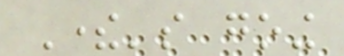There's going
